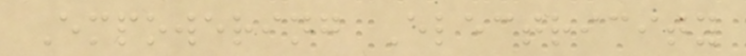Empowering Electricity
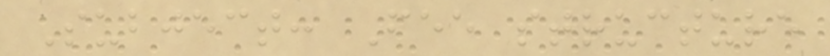Subject: Fee structure
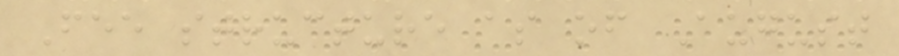Fee structure as of August
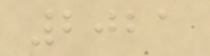2021
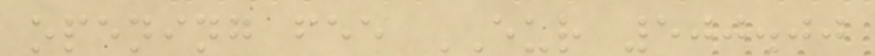opening fee EUR 500.00
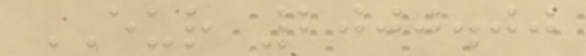EUR 2000.00
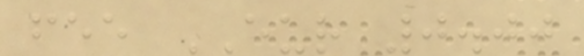fee EUR 0.00
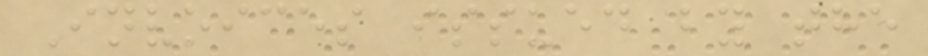Invoices issued by the
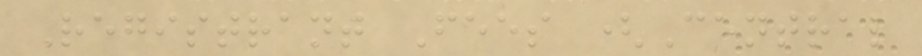Registrant Fees (Central
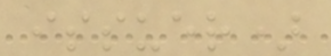issuer)
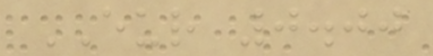EUR 0.00
